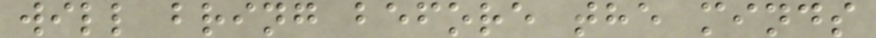will bring before the minds
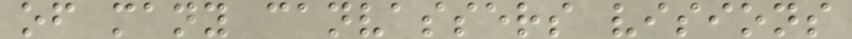of many canvassers visions
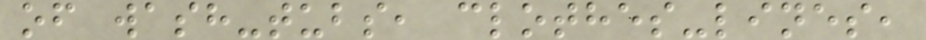of wash-tubs, clothes-lines,
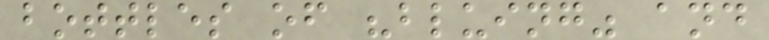bottles of "bluing" and
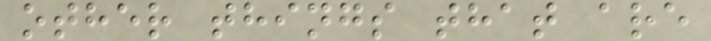other things that are
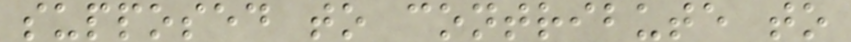supposed to contribute to
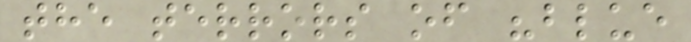the terrors of "blue
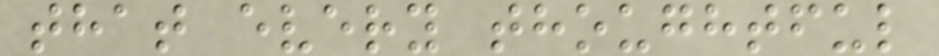that every thoughtful
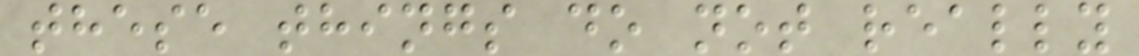these things do not really
